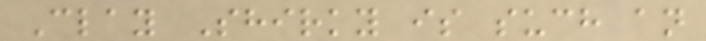Clay Shirky is such an
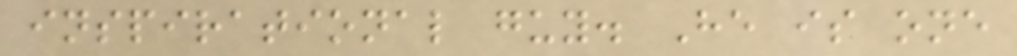inspirational guy. He is one
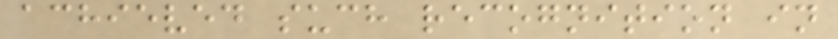achieved such recognition in
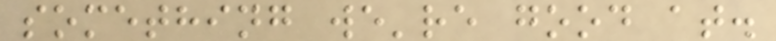something we're good at.
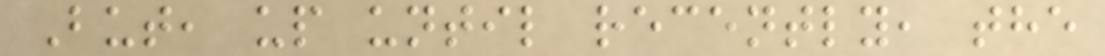But, up until recently, the
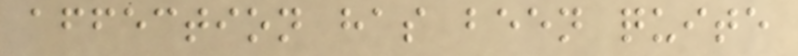affection has been quite
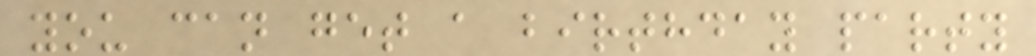you can get a birthday party
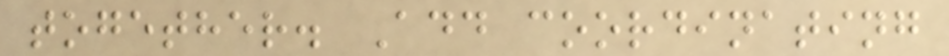together. Add coordinating
